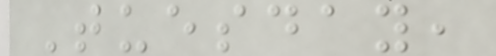Tuesday,
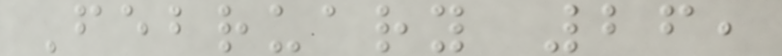February 26,
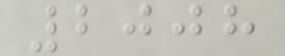2008
